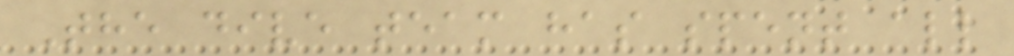The dive team has spent all
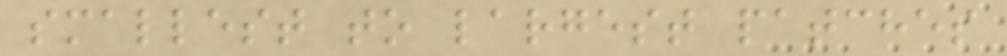smallest to largest patches
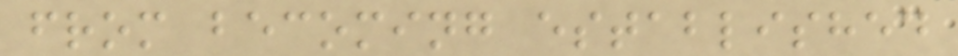from becoming established
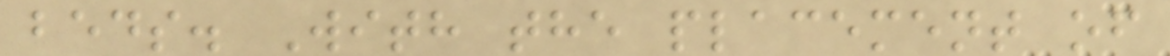beds. With the placement of
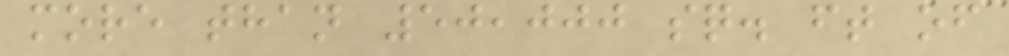more than 50,000 sq. ft of
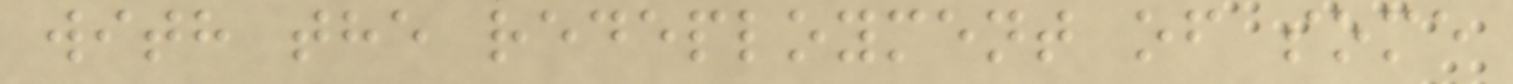with the redeployment of some
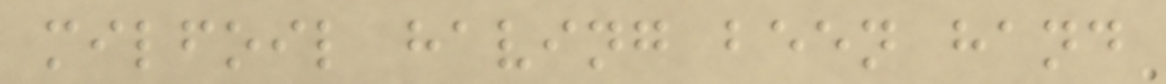milfoil having been hand
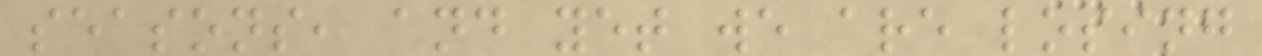seasons, and yet we are losing
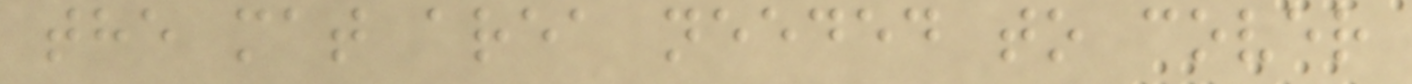the mat area needed to cover
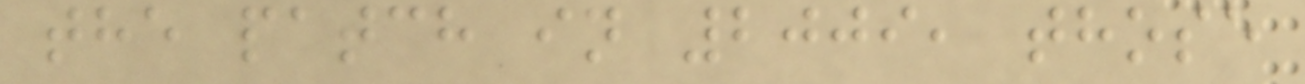the patch in 2009, those
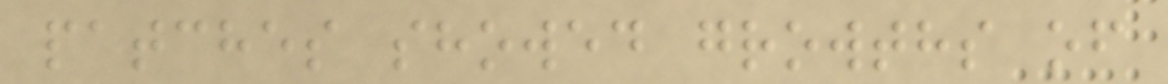patches showed growths of
